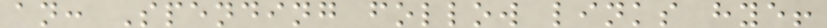an: Spending follow links hye!
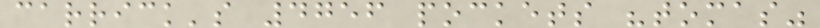carrick's 4756 pockets "tomas"
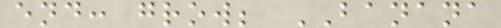end: grow; BANANA
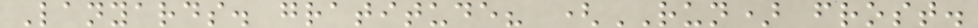Lanyards. gratitude? (RUN) frost.
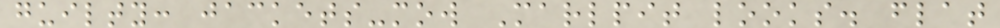guilty: jackets-mow Marlpit looks. flat
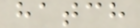hatch
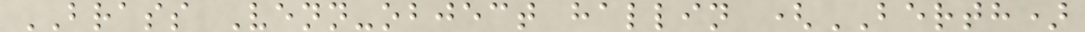BRASS Venn-object hallin (BERTH)
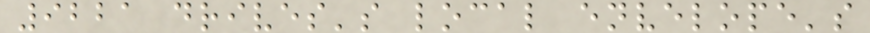9221 drives's local envelope's
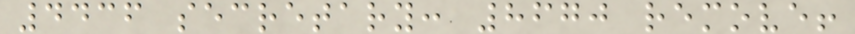4436 secretary: 8670 remove!
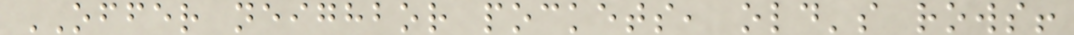OFFER neighbor pockets, old's rows!
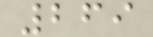269
